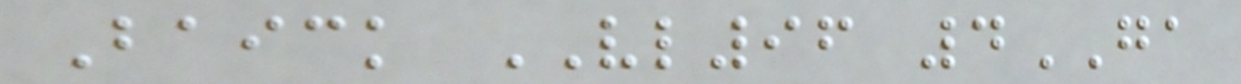Baick VL96 4GA
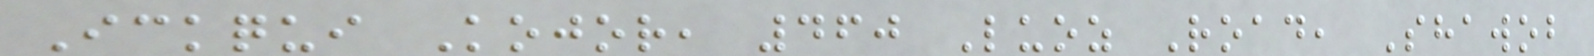Ickqui Kojor, 460 Luoz Road, Shawob
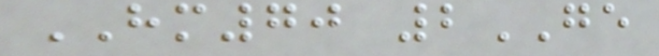HM70 2GE
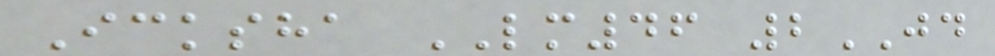Icksha LM46 2JD
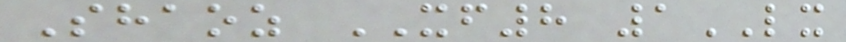Shaoz XF8 1LX
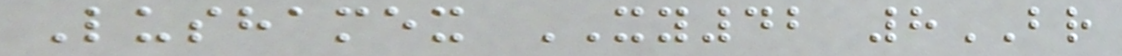Lushamex XY42 8BR
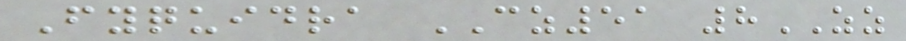Fyquidra CZ51 8ZZ
